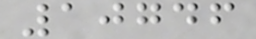10746
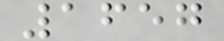1657
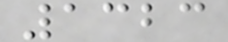1323
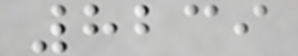8239
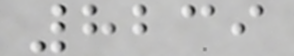8239
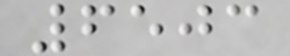6503
